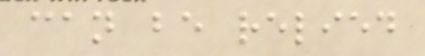can be relied
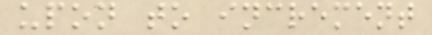upon to increment
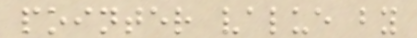pointer value by
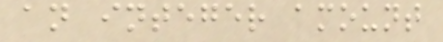an integer amount
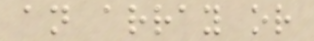an array or
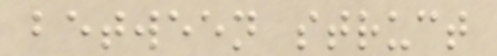between struct
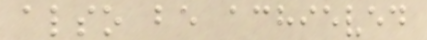also be achieved
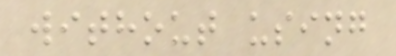without using
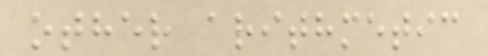other arithmetic
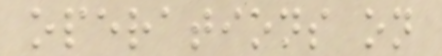operations on
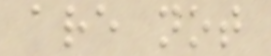are not
